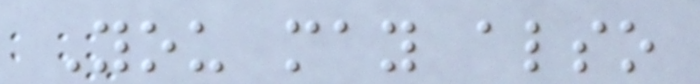You may also
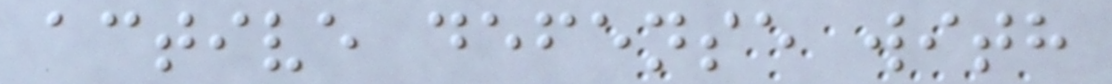active defense with
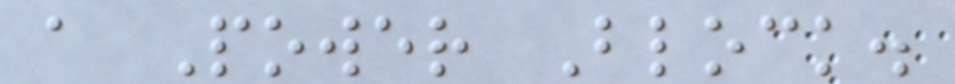a Power Block.
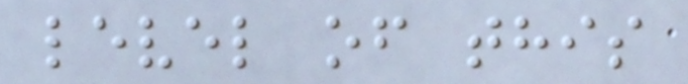level of this
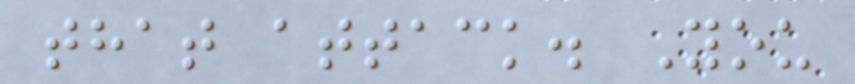that attack. You
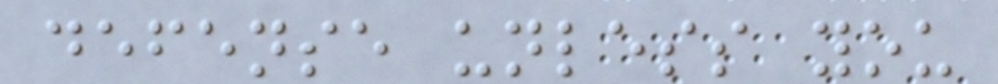defense unless you
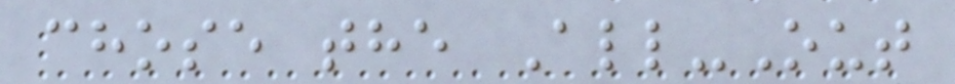chose the All-Out
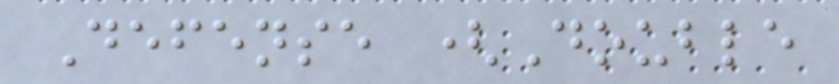Defense (Double
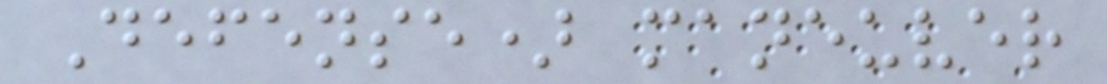Defense) maneuver
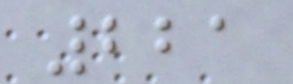221
